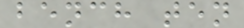bench ten
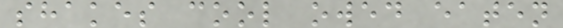shakes cool owed eaten
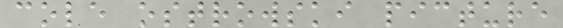cole ostrowski picture
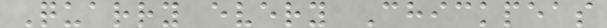Quarry every Chickpeas
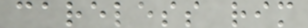careless rim
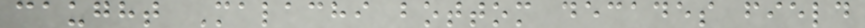caught Malachi bottom decades field
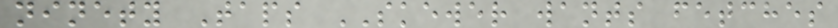ninety Taps SKEWER wants fetches
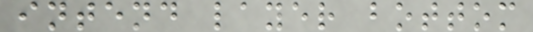intend layer bottom
